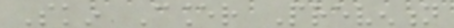Skin Cancer Prevention
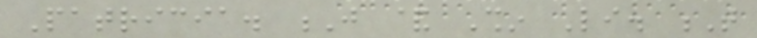Patricia. J & Shin Li. T
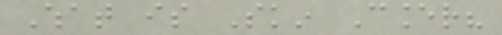What is Skin Cancer?
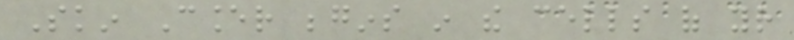Skin Cancer begins in the cells of your
